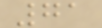71
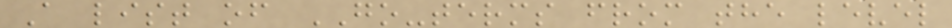A list of GO-terms from the level
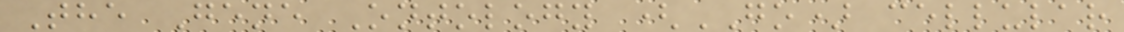The Gene Ontology (GO) cellular
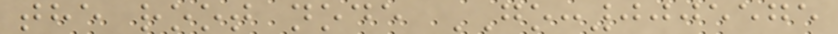the root node GO:0005575
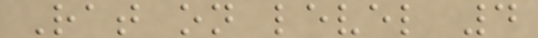Rat on level 4
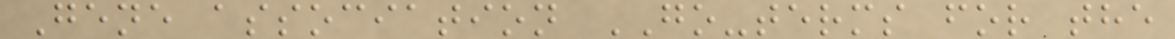Gene association GO-terms for the
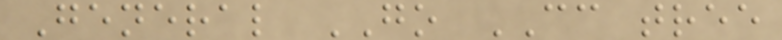General GO CC tree
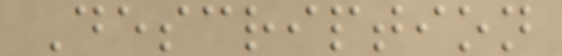Description
